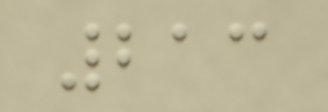213
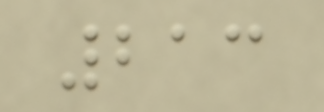213
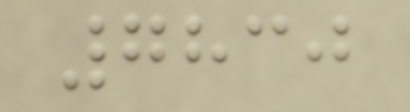7830
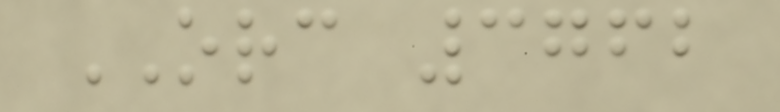ORC 3762
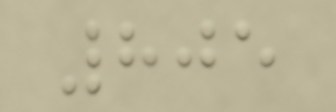805
